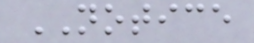NOTICE
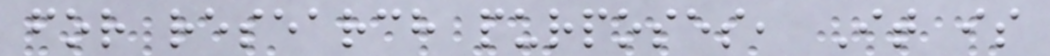for research purposes, It is
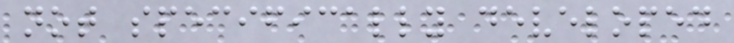not specifically developed
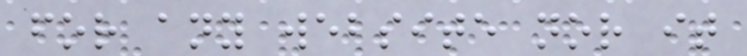for any website nor it
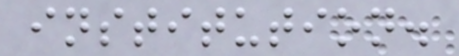institution.
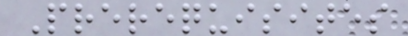Prerequisites
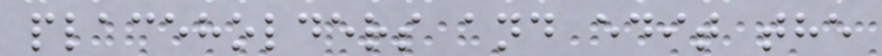placeholders and edit the
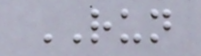RUN
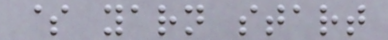$ yarn start
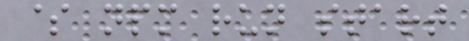$ npm run start
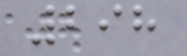298
